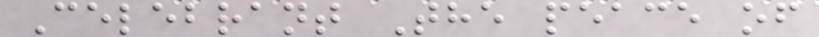Celebrant The peace of
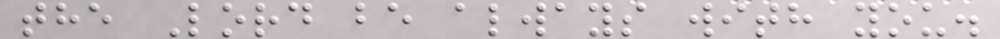the Lord be always with you.
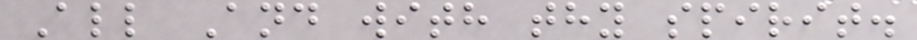All And with thy spirit.
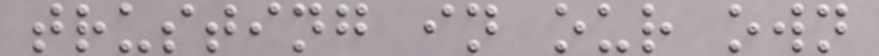trusting in our own
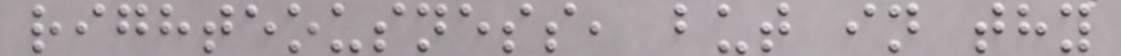righteousness, but in thy
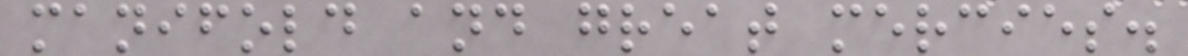manifold and great mercies.
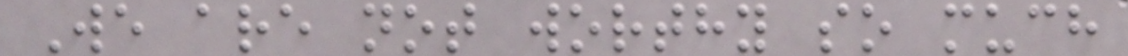We are not worthy so much
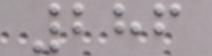286
